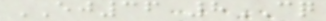EJ36 8CQ
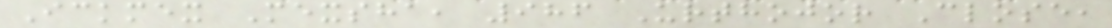Ickmex Mexsha, 986 Urthojor Close,
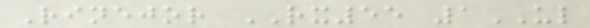Rinejor RX55 1UL
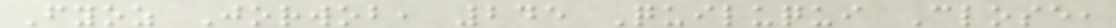Fyoz Jorwob, 245 Quiluqui Close,
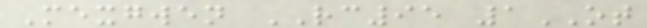Mexgwen RC95 1OT
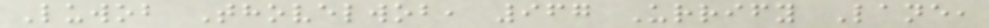Luwob Thovelwob, 967 Urrify Lane,
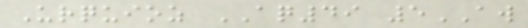Urquioz AQ49 5AW
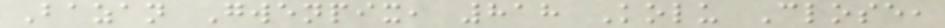Bazan Gwenpix, 818 Kolu Close,
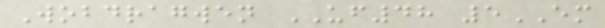Wobdragwen UF48 5EM
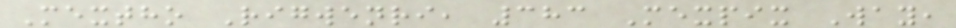Mextho Rigwenri, 383 Mexpix Way,
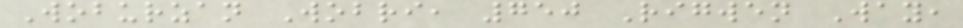Woburzan Wobri, 750 Rigwen Way,
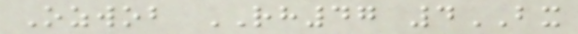Ozwob RH47 4BX
